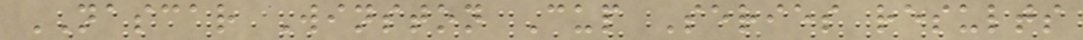NASCAR Winston Cup Series results
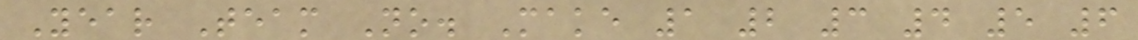Year Team No. Make 1 2 3 4 5 6
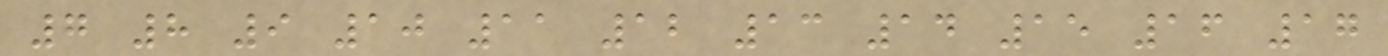7 8 9 10 11 12 13 14 15 16 17
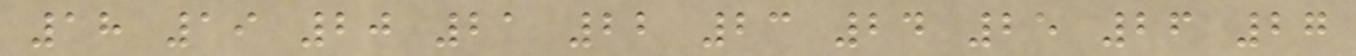18 19 20 21 22 23 24 25 26 27
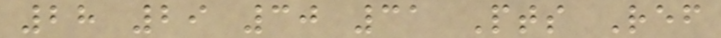28 29 30 31 Pts Ref
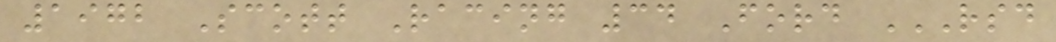1972 Scott Racing 34 Ford RSD
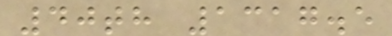40th 1317.5
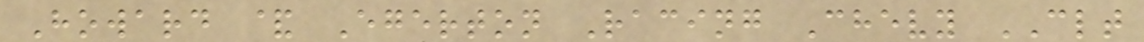Howard & Egerton Racing Chevy CLT
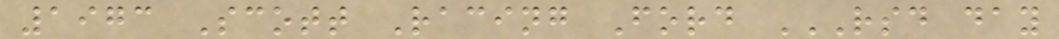1973 Scott Racing Ford RSD DAY
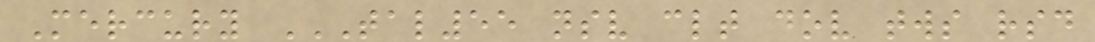Mercury TAL55 NSV CLT DOV TWS RSD
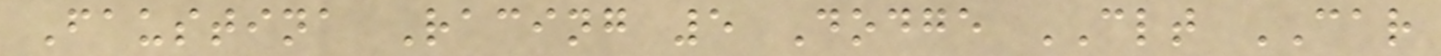Faustina Racing 5 Dodge CLT CAR
